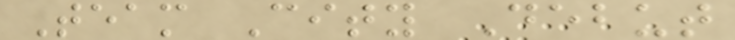Team City Debut
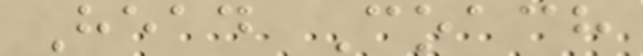Head Coach
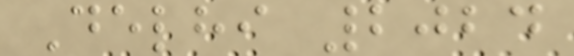Delhi 2024
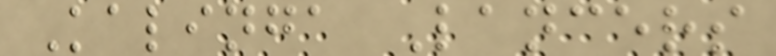Kalinga Lancers
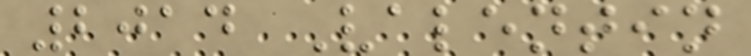2014 Valentin
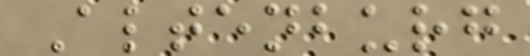Altenburg
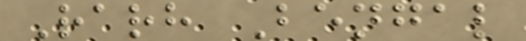Rarh Bengal
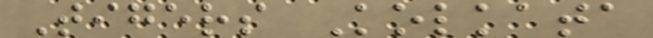Tigers Kolkata
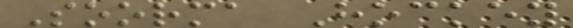Soorma Hockey
